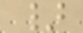}
